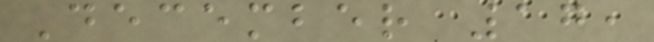December 17,
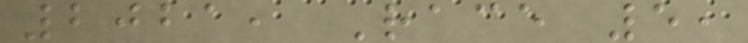2021, Race 5,
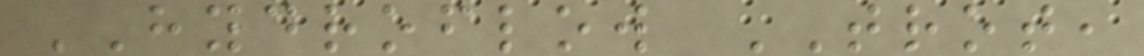HYDROFLOW TROT,
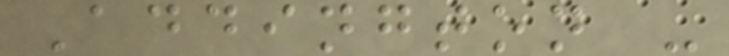Addington -
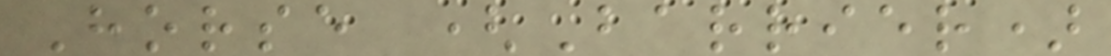Horse (Barrier)
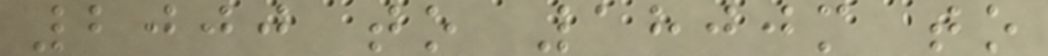2000 to 1800m to
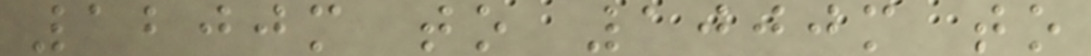1200m to 1000m to
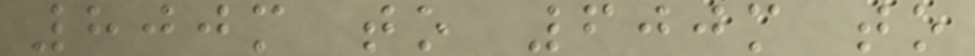800m to 600m to
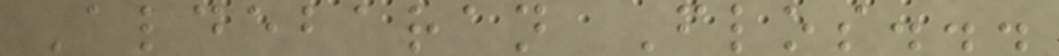Aldebaran Flos...
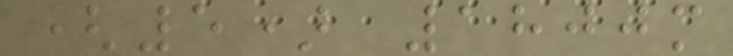(5) 1800m
